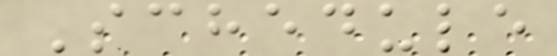Schedule
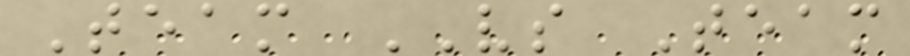Team VS Team
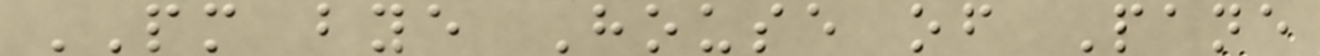PM bye House of Pane
